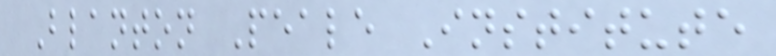Blanton Peale Institute
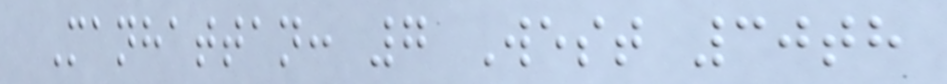Manhattan: 7 West 30th
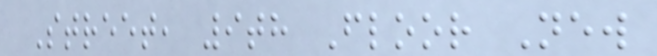Street, 9th Floor New
